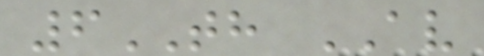6TH AV
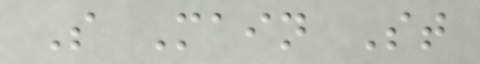S Main St
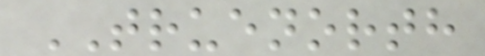TRUENORTH
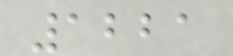1221
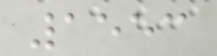1553
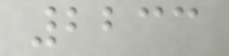2233
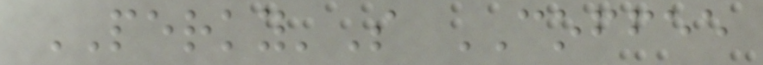PERKY'S COFFEE
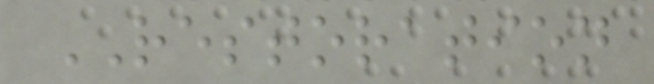RESTORATION
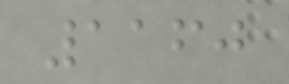1160
